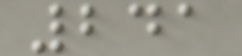241
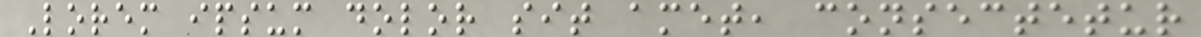Lorem ipsum dolor sit amet, consectetur
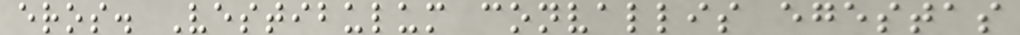eros. Vestibulum convallis egestas
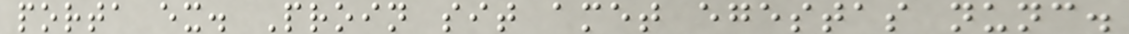porta ex. Proin sit amet egestas nunc.
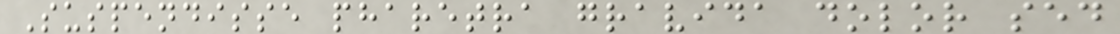Suspendisse pharetra gravida dolor sed
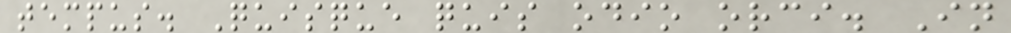tempus. Quisque quis odio orci. In
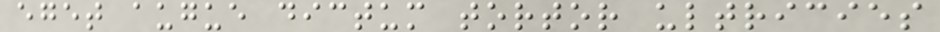eget augue dictum tortor ultricies
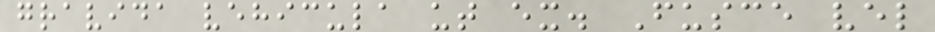gravida vehicula ut ex. Fusce vel
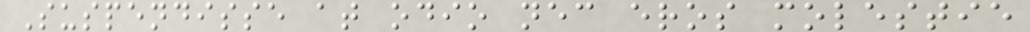Suspendisse at odio nec eros molestie
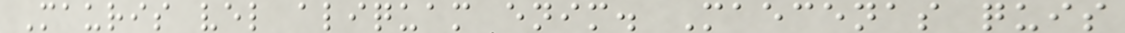Mauris vel aliquam enim. Maecenas quis
